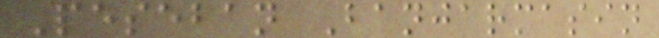Peseban Banjarmasin
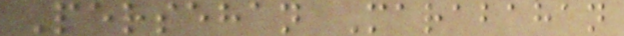Persehan Marabahan
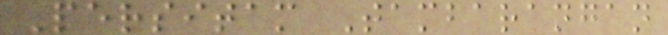Persitam Tambarangan
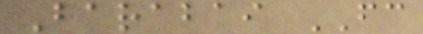Barabai FC
